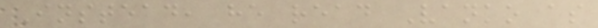Instead, he read Vanko as
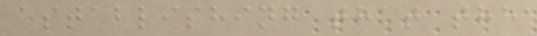establishing that the
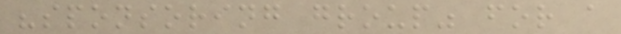"sponsoring group" for a
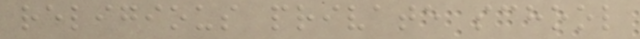religious private school
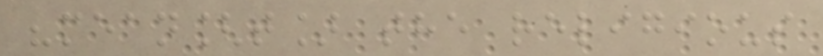"mean[t] the religious
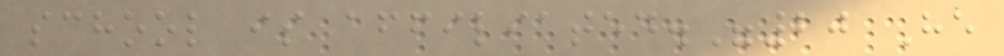school is affiliated."20 He
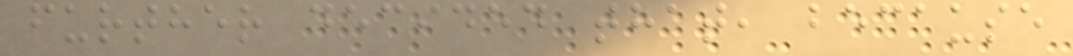further decided that, because
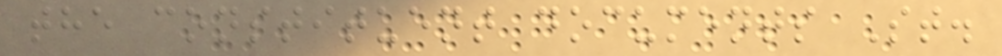the constituent documents St.
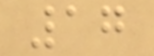17
